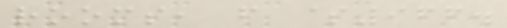rooms, from $966.
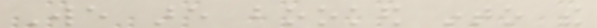We are booked into the
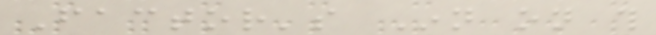Factor's Inn on this
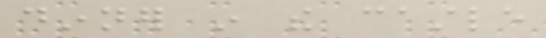dinner in the castle
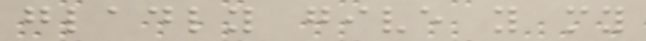gladly give you my
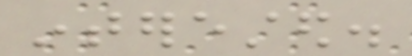interested.
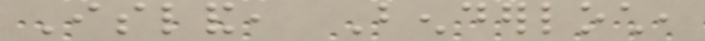Island, Benderloch,
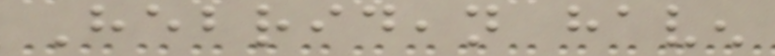Hebridean haven
